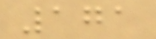171
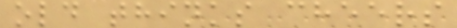old thinks cheers
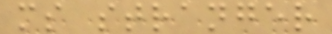ms stranger
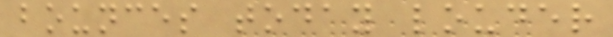bounces today louder
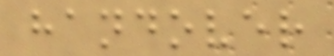handover
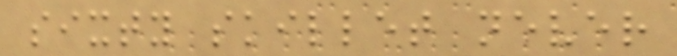sixty skillet never
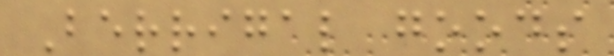Berrigal goods
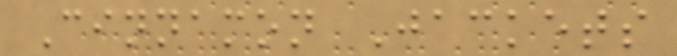Cinnamon Jackets
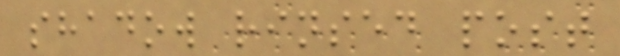shadow rinsed post
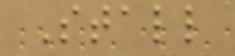Stall
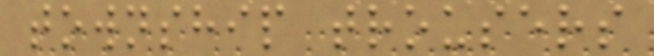township trousers
